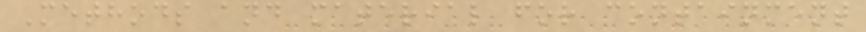Methods and material for containment
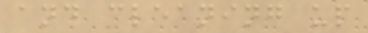and cleaning up
